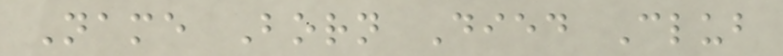Name Born Died Club
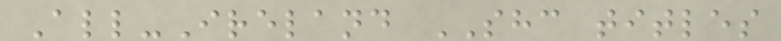All-Ireland SHC titles
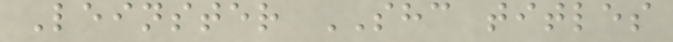Leinster SHC titles
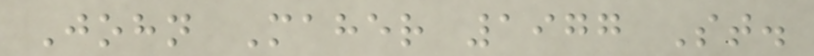John Maher 1977 St.
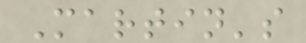Martin's
